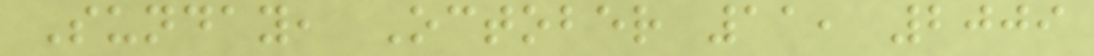Sunday, October 11, 2009
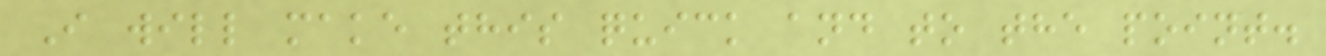I will make this quick and to the point.
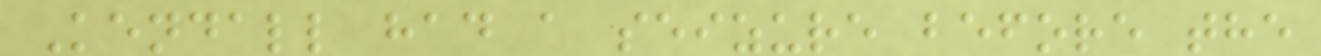Kendall had a seizure before the
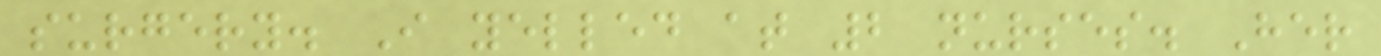surgery. I yelled at 2 nurses. Her
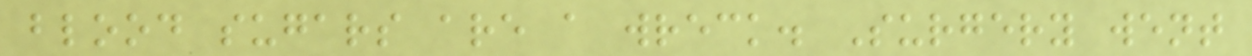blood sugars are a wreck. Surgery went
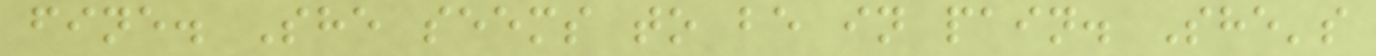fine. She seems to be in pain. She's
